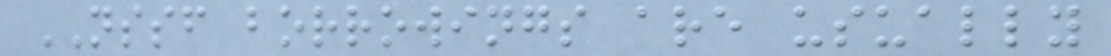NSSF borrowings are usually
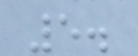5.
